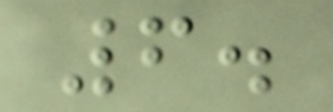6.
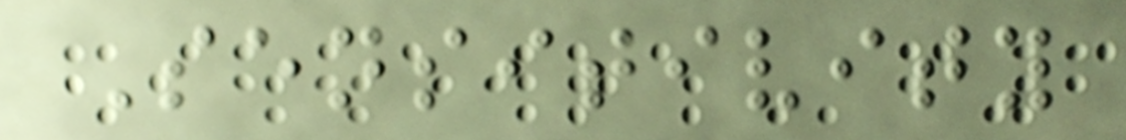Sensitivity
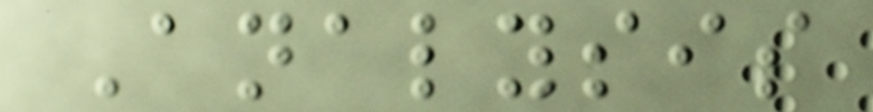Analysis
